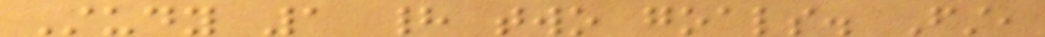Study 1 had two goals. First,
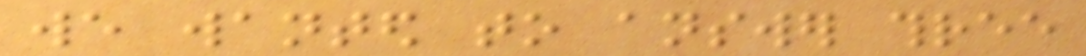we wanted to answer three
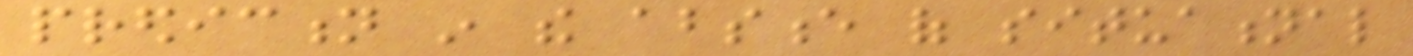prediction in the absence of situational
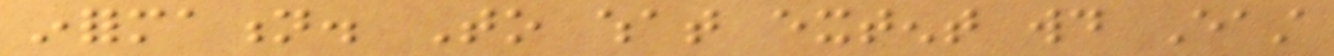information. To what extent would East
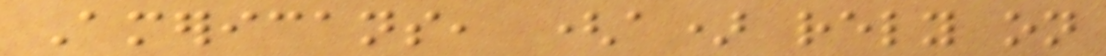Americans, (a) rely on
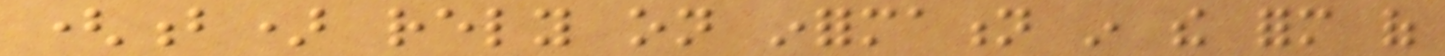(b) rely on information in the form of
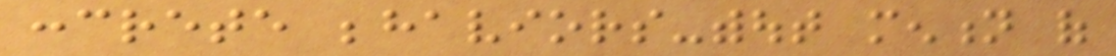concrete behaviors-without mention of
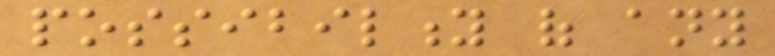possibility of any
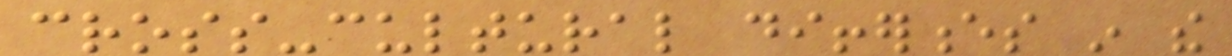cross-cultural differences in the
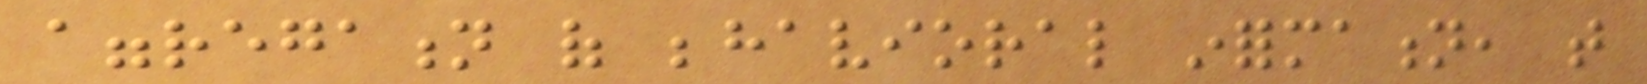aggregation of behavioral information, that
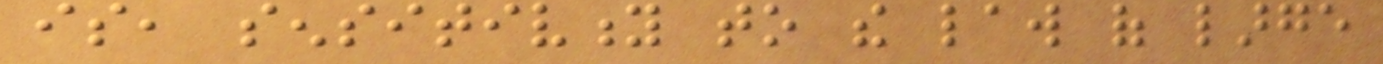is, sensitivity to the law of large
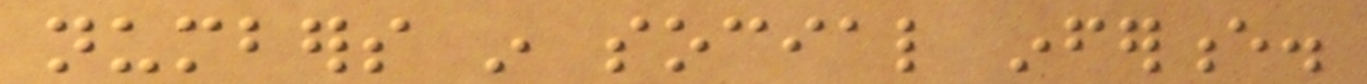numbers in social inference.
